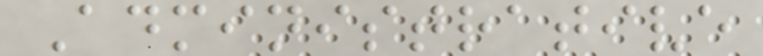Administrative
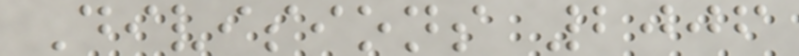Divisions 2006
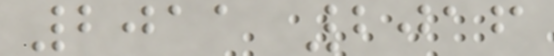2011 2016
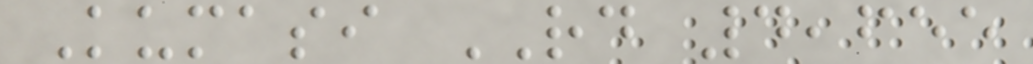Kumasi RD 4,655
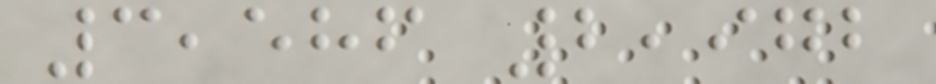3,586 2,972
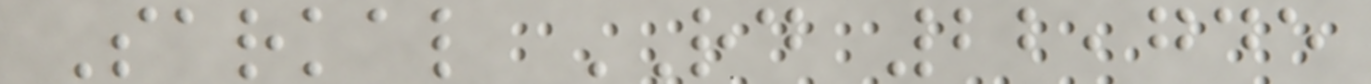Sarkal RD 22,745
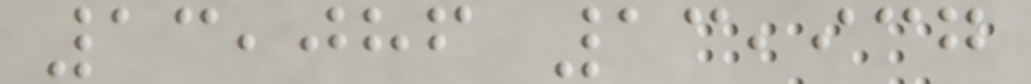13,086 13,937
